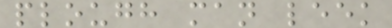plough man leek
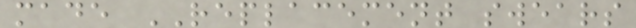made REPLACEMENT swears
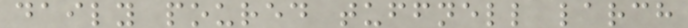daily poured tuffnell larch
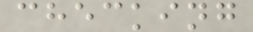checking
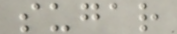sugar
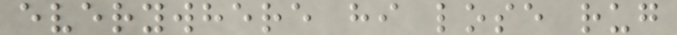everywhere hi lose rug
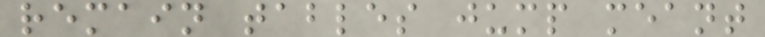remain tables jump meant
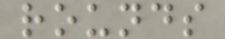rounds
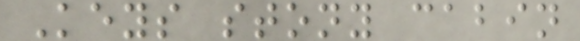Keys stony cabin
